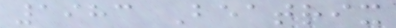1983 Beatrix
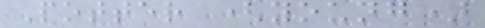Potter (young)
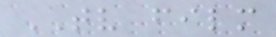TV film
